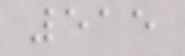515
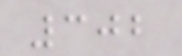302
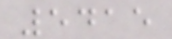5415
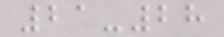21-28
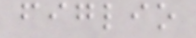figlio
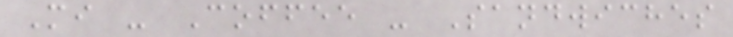Mi - Coffee - Sandwiches
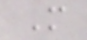M
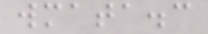wmata.c
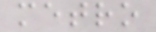metro
